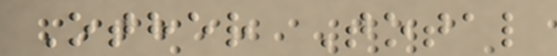Other Total
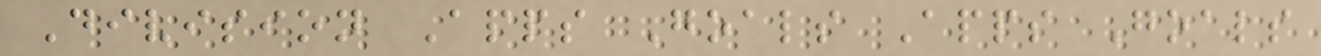Division Apps Goals Apps Goals
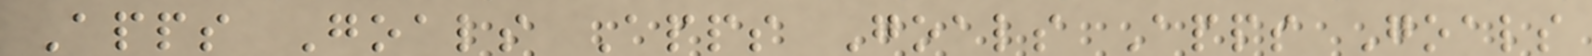Apps Goals Apps Goals Apps Goals
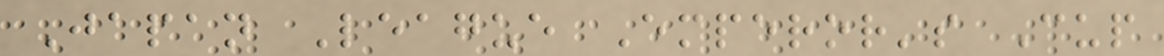Japan League Emperor's Cup
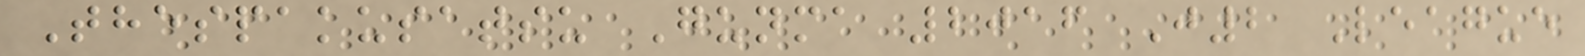Thespakusatsu Gunma 2016 J2 League
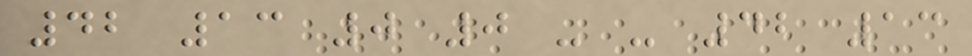42 13 0 0 - - 42 13
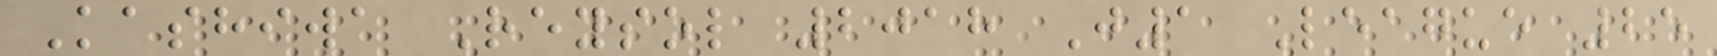Kashiwa Reysol 2018 J1 League 25
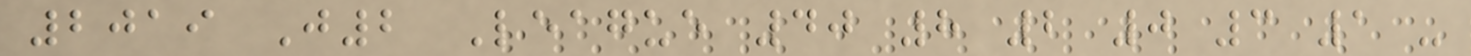2019 J2 League 40 8 2 0 3 1 -
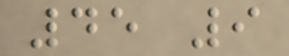45 9
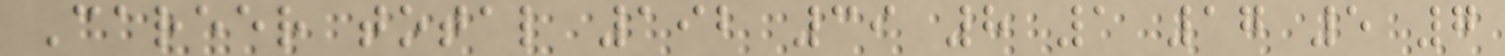Career total 192 39 8 1 17 5 7
